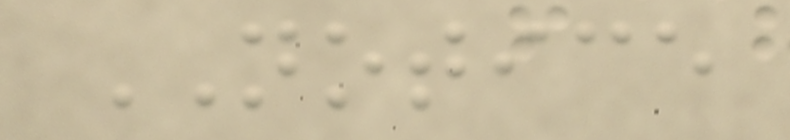NOTICE
